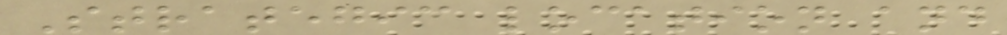Strategic location and
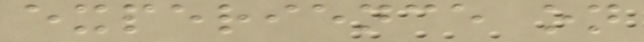experience on
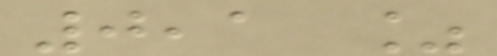0,1 %
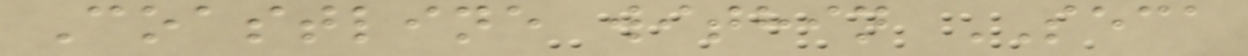Coastline within SECA
